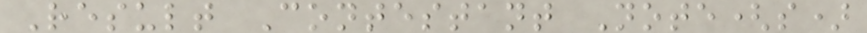Result Contestant Note(s)
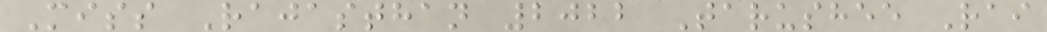Miss Rajasthan 2022 Tarushee Rai
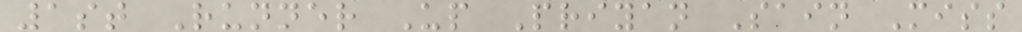1st Runner Up Priyan Sain Miss
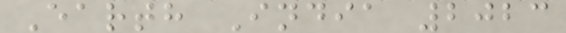Earth India 2023
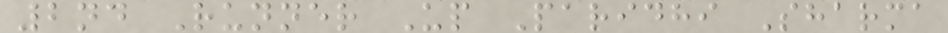2nd Runner Up Paridhi Sharma
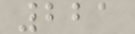221
